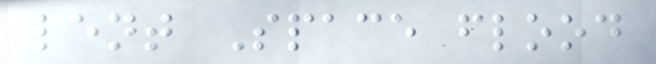lent Space flood
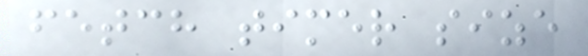fetch timer size
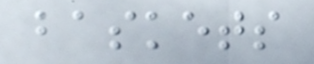baskets
